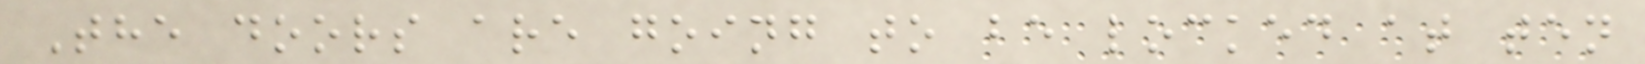The doors are going to be locked at ten
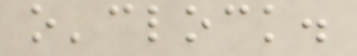o'clock.
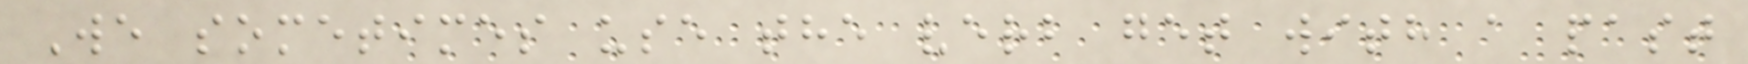We sometimes use the verb get with a past
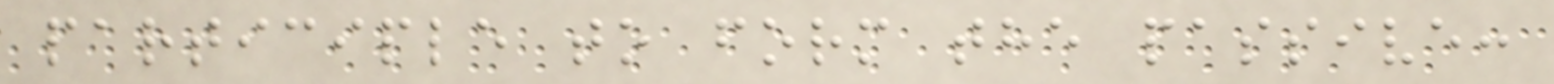participle to form the passive:
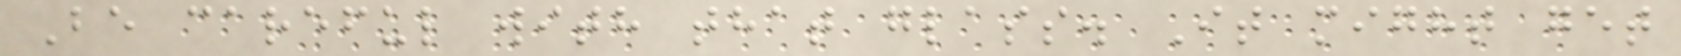Be careful with that glass. It might get
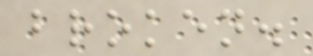broken.
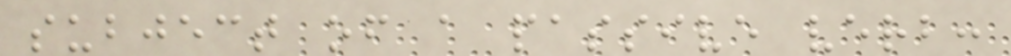subject of a passive verb:
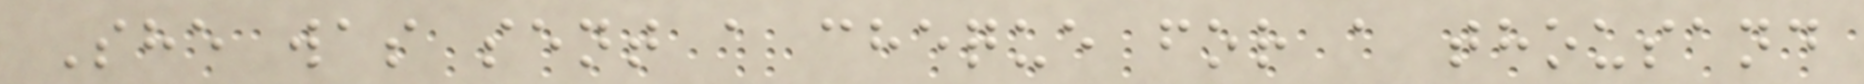She was sent a cheque for a thousand
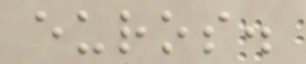euros.
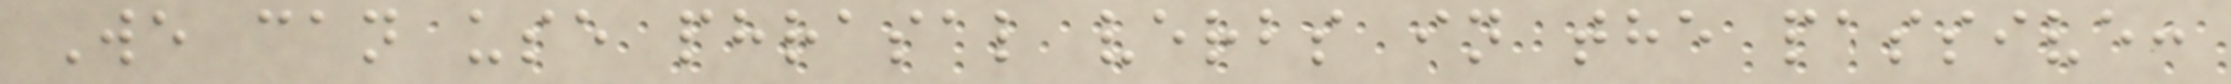We can use phrasal verbs in the passive:
